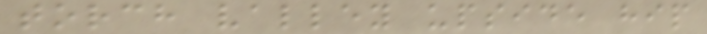torch valley upside hip
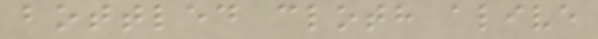bottled cloth alive
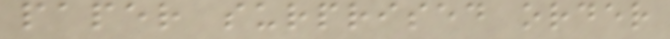paper surprised order
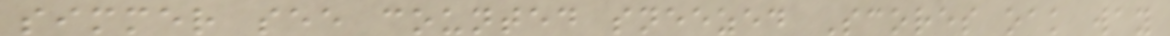simmer see counted sneezed Scores oak way
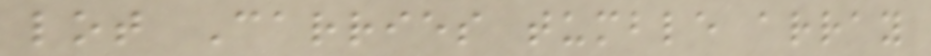lot Carries tumble array
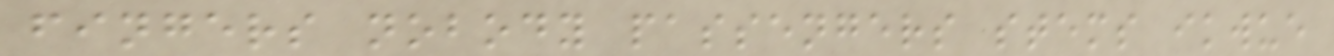fingers nobody passengers stems ikwue
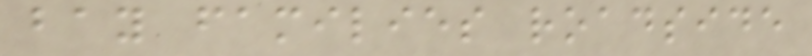bay families roadside
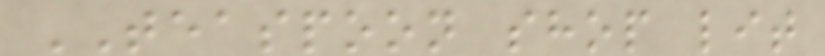TEASPOON shop lit
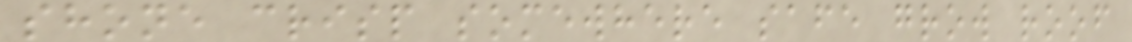shone crisp somewhere safe grow roof
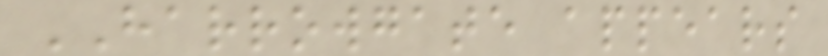HARROWGATE appears
